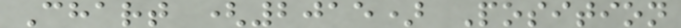Chart (2015) Position
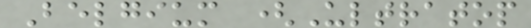Belgium (Ultratop
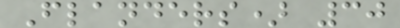Flanders) 30
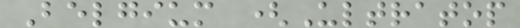Belgium (Ultratop
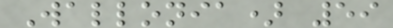Wallonia) 59
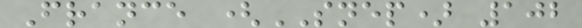France (SNEP) 102
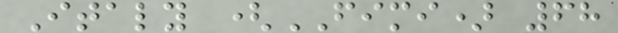Italy (FIMI) 68
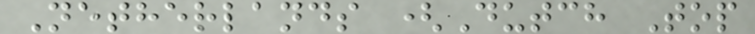Netherlands (Dutch Top
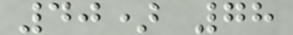40) 78
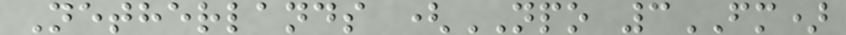Netherlands (NPO 3FM)
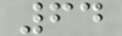64
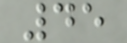45
